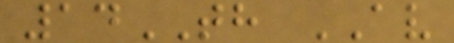14TH AV
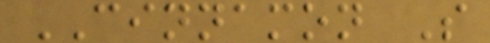CINNAMON S
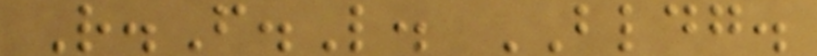R.F.L. BLDG.
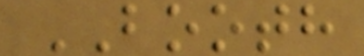BOOTH
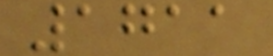1711
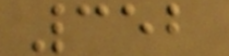352
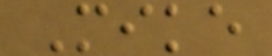Mike
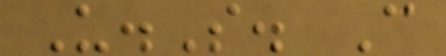U.S. C
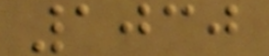1030
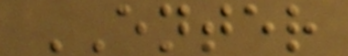ENTER
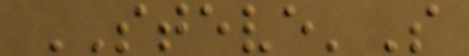STEVE'S
